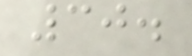30.
